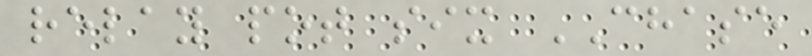relay pot six CHASE
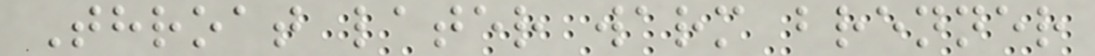Throat later warm brenner
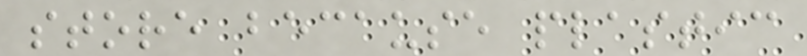store because plastic
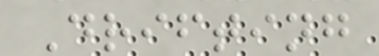Drifting
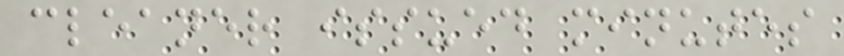cleaner issued minutes
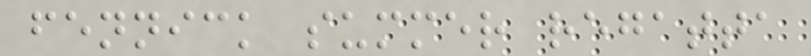fennick summer regatta
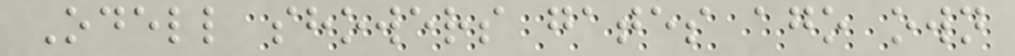Odell showers gates ago own
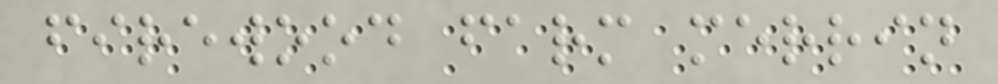firewood farm merrin
